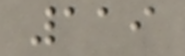119
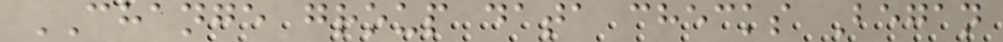CHANGE group data checks Began
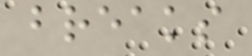breaks
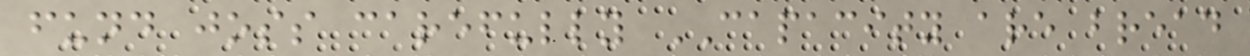fund joss carefully CAPACITY are bread
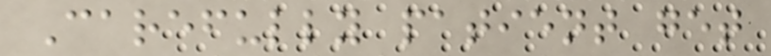Carefully patient get
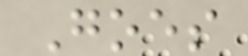Goes
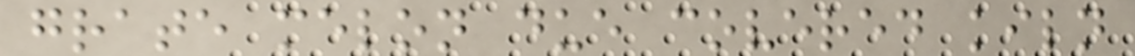grate melon due covered kiln
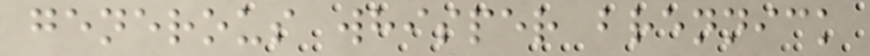generous whisper brennick
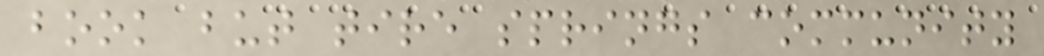book but tire springs community
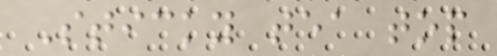Sticky tea top
